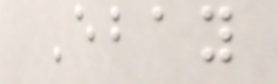Ebay
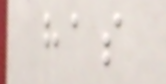has
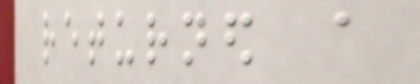returned a
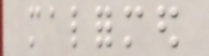malformed
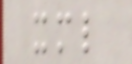xml
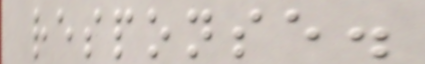response.
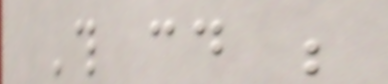This could be
